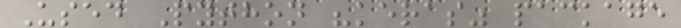Used Python "keras" package
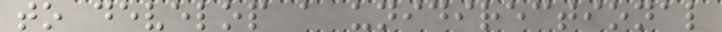to develop a unidirectional
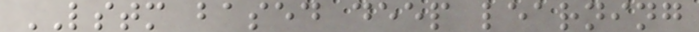LSTM based deep learning
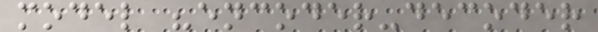model "encoder-decoder
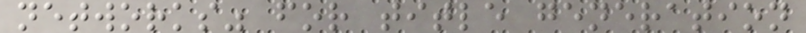networks" for title generation
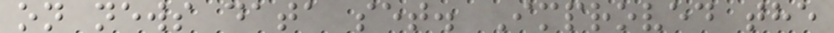on news data set. Improved the
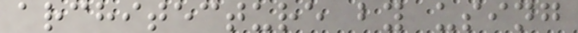architecture by using
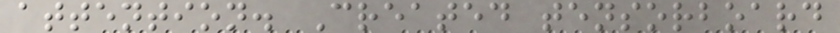attention. Created tensorboard
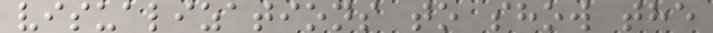visualizations to show the
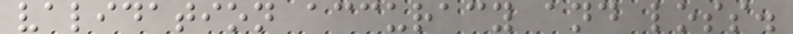validation accuracy and loss.
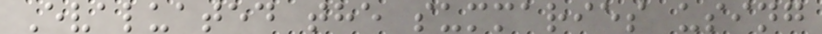Evaluated the summaries using
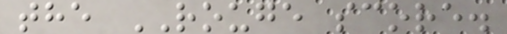the ROUGE score.
